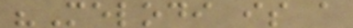"Melodi is a
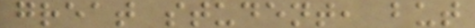great student, but
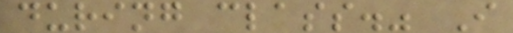during class." I
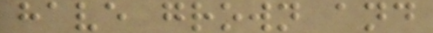have grown and
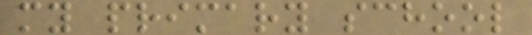my primary school
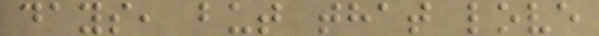days, but that love
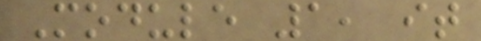Module 1, it
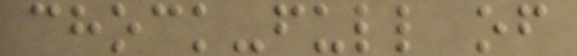chock-full of
